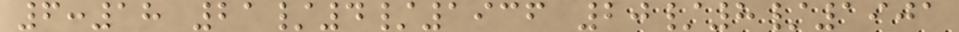6:18 21/4/1936 20/8/1901
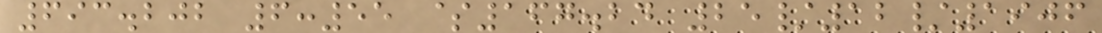693.202 6:55 $167.24 25/12/1906
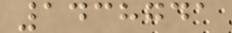1438741
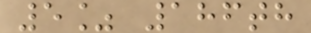5% 186th
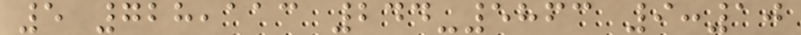5 728,113 244-5863 9:10
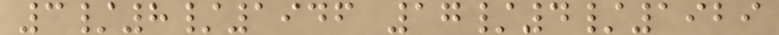3/8/1946 17/4/1929
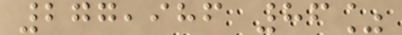277,986 86%
